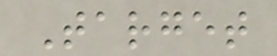Target
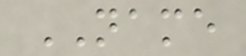NAME
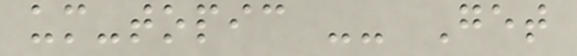um-topic -- Get
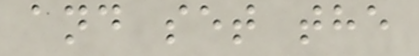and set the
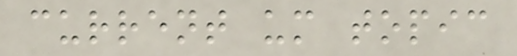current um topic
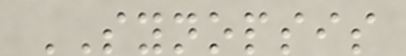SYNOPSIS
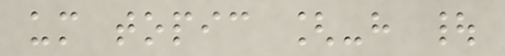um topic [-h |
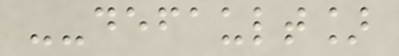--default]
